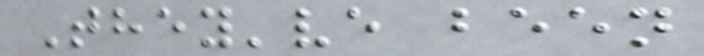They've been
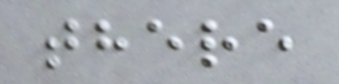there
